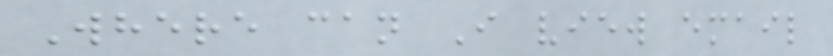Where can I view email
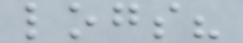logs?
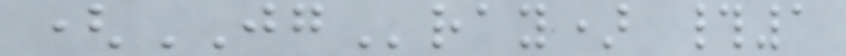(JGray) #1
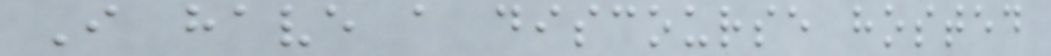I have a discourse hosted
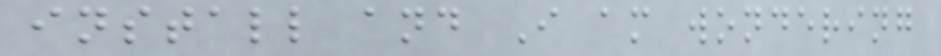install and I am wondering
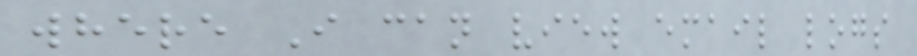where I can view email logs
